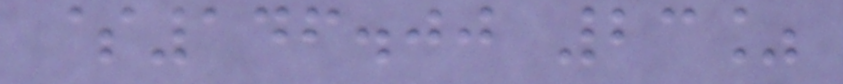$146.00 23%
